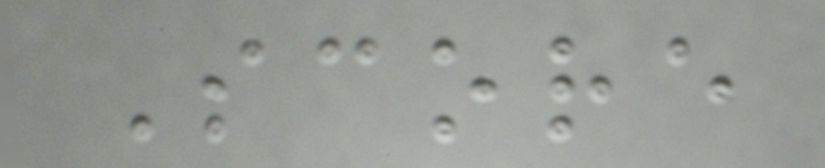Score
